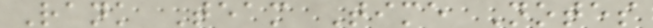Rank Team Time Notes
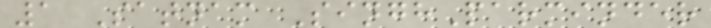1 Satnam SinghParminder
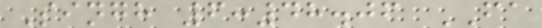Singh 6:48.06 FA
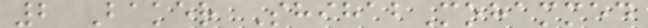2 Baker ShihabMohammed
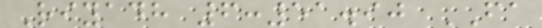Riyadh 6:51.90 FA
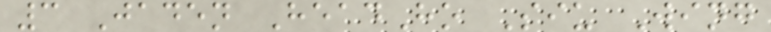3 Jaden HeadHo Siu Wing
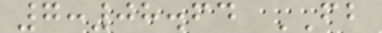7:08.64 FB
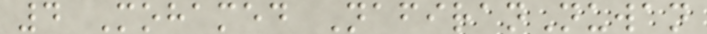4 Mohamed NafiranNuwan
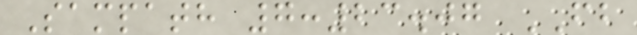Sampath 7:23.07 FB
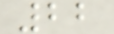22
